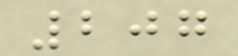207
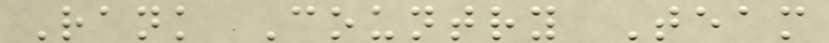Rank Country Team
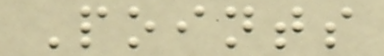Points
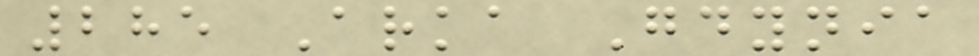285 Arka Gdynia
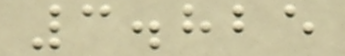3.825
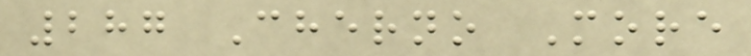287 Cherno More
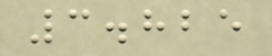3.825
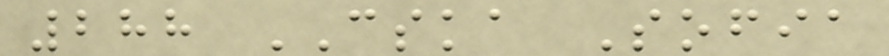288 CSKA Sofia
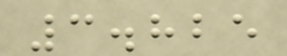3.825
